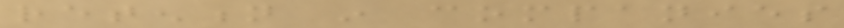retention in companies
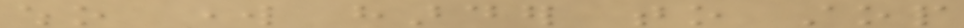who work harder to stop
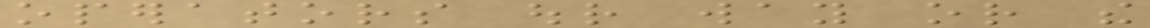operators our way or the
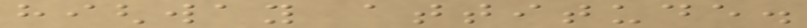highway attitude.
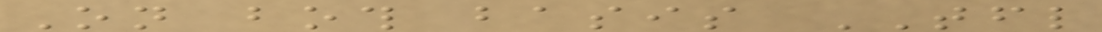On both basis TFL
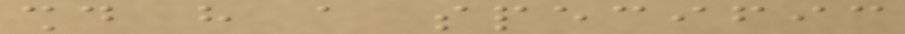should have a specific
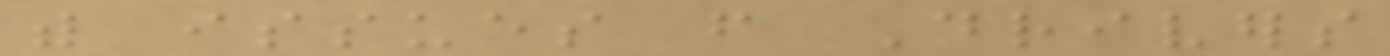with issues from Drivers
